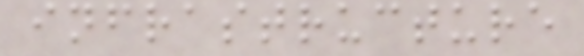infrastructure
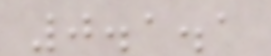0.1.1
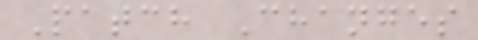Patch Changes
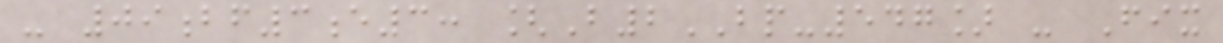- 09bf3e3: [B2BP-547] - Fix
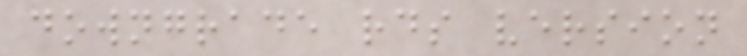downgrade rds version
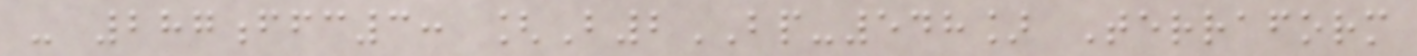- 287ffc3: [B2BP-548] Terraform
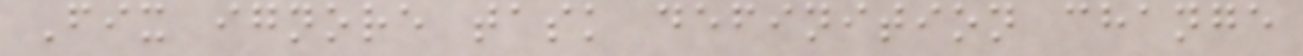Fix ignore task definition change
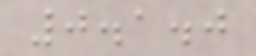0.1.0
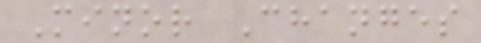Minor Changes
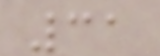31
